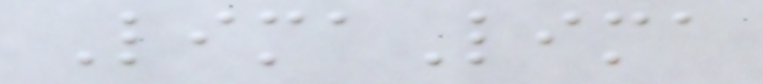LimaLima
